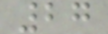27
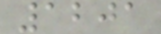1201
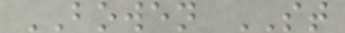BOWEN ST
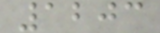1203
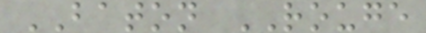BATON ROUGE
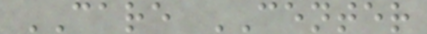CARE CENTER
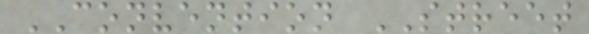CONVENTION STREET
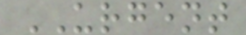URGENT
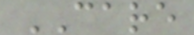CARE
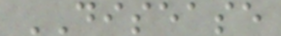DISEASE
